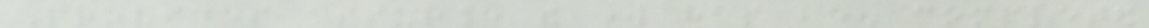Provides assurance the work has been completed
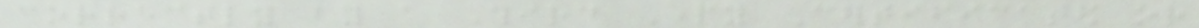correctly by a Third Party Certificated or
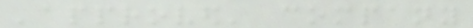'approved' company
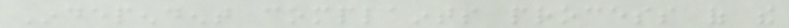Independent complaints process of the
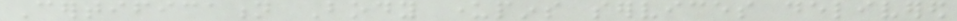Certification Body underpins services delivered
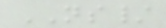NS/
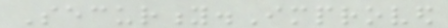Security.Improved
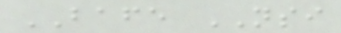BAFE NSI
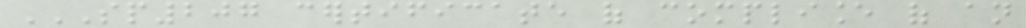SP207 CERTIFICATE OF COMPLIANCE OF AN
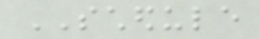SCHEDULE
